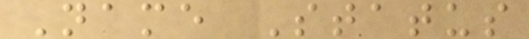Name Status
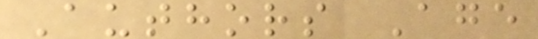Authors Age
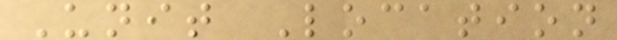Unit Location
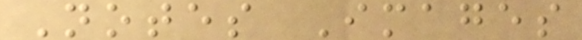Notes Images
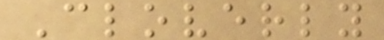Cloverly
